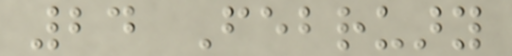24 February
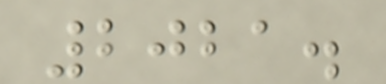2021.
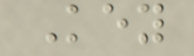Key
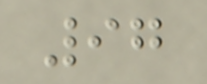97
